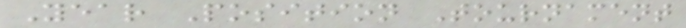Year Position Tournament
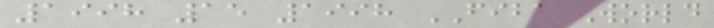1998 15 1998 FIBA World
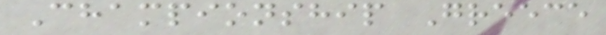Championship Greece
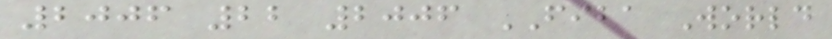2006 22 2006 FIBA World
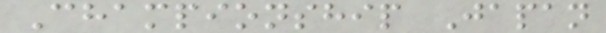Championship Japan
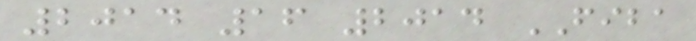2014 16 2014 FIBA
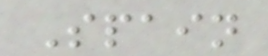Spain
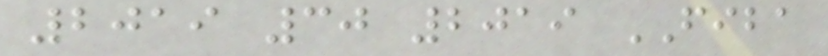2019 30 2019 FIBA
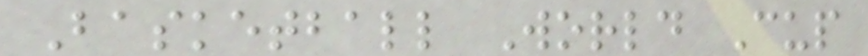Basketball World Cup
